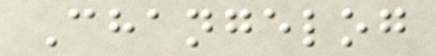Changelog
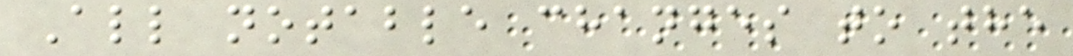All notable changes to the
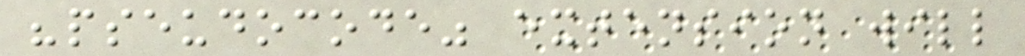"pseudocode" extension will
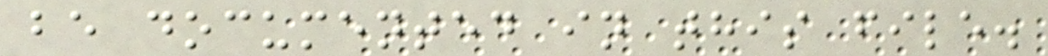be documented in this file.
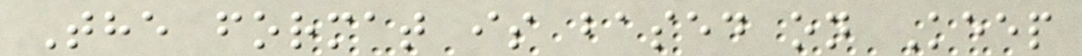The format is based on Keep
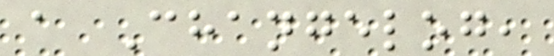a Changelog,
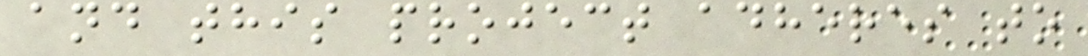and this project adheres to
